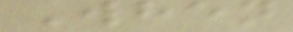When
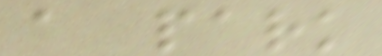a park
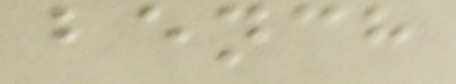bench
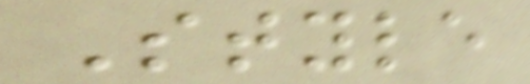Style
